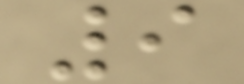9
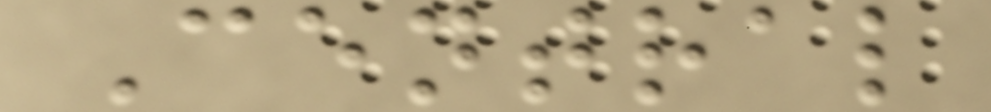Central
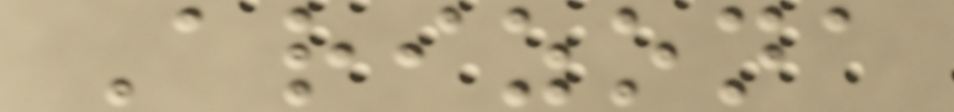Arizona
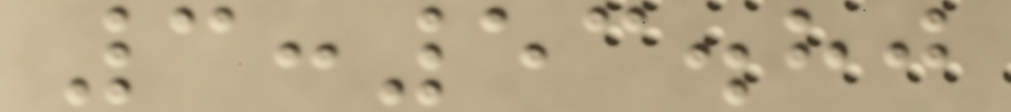3:53.80
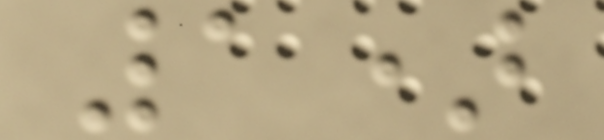1)
